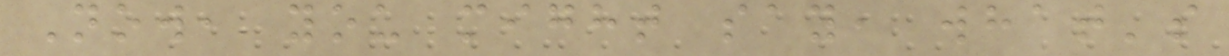Now, you might say, what's
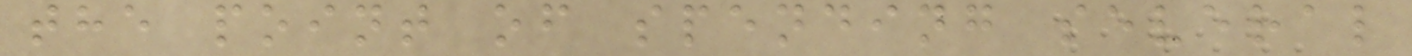the point of spending several
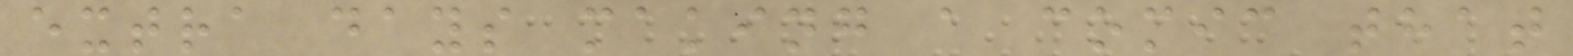extra days making a comic that
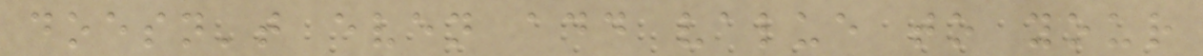doesn't even add value to your
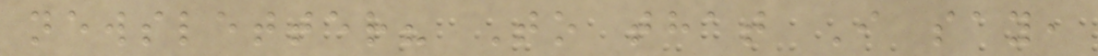newsletter? To that I say,
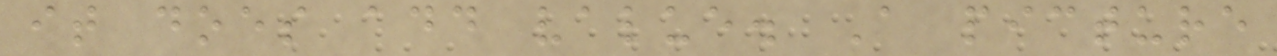it does add value. A picture
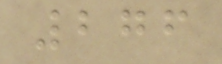276
